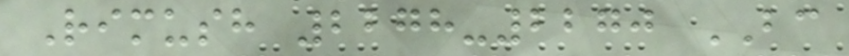Rimush 2278-2270 BC
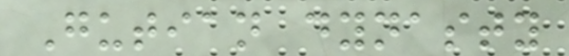Gutian dynasty
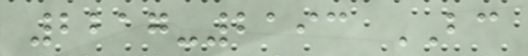2217-2193 BC
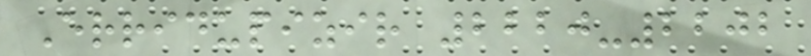Erridupizir 2220-2202
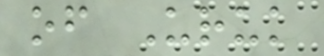of Uruk
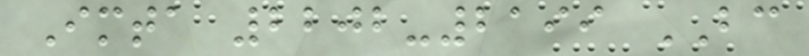Imta 2202-2199 BC
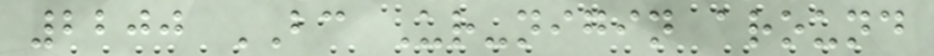2200 BC Ur-nigin around
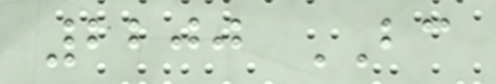2200 BC
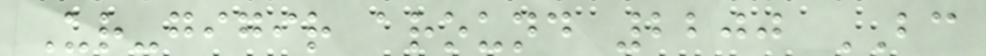Ur-gigir around 2200 BC
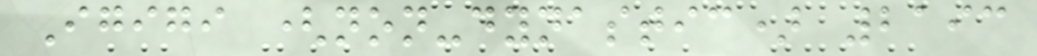Igigi (non-dynastic) 2193
